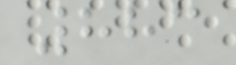883
